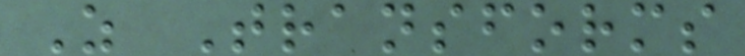Z Transforms
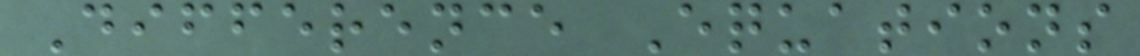Difference Equations
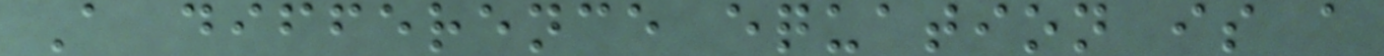A difference equation is a
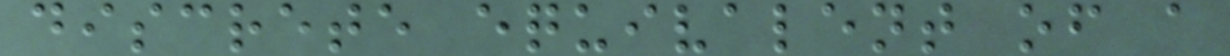discrete equivalent of a
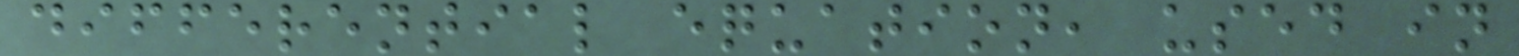differential equation, used in
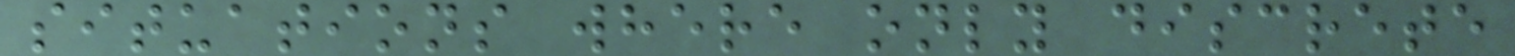situations where only discrete
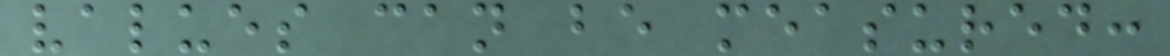values can be measured:
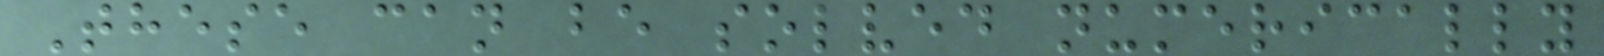These can be solved numerically
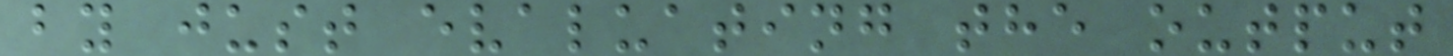by just evaluating the output
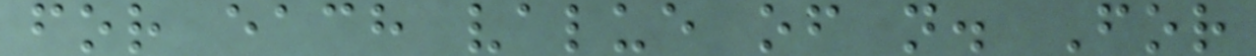for each value of n. For
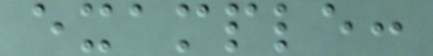example:
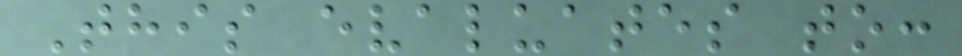This evaluates to:
